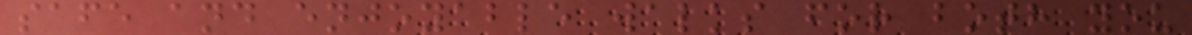safe and enjoyable walks for both you
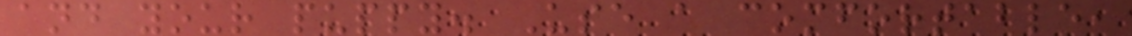and your puppy. Use a comfortable,
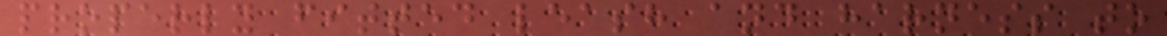properly fitted leash and harness to
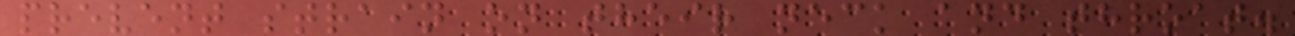prevent strain on their neck and throat.
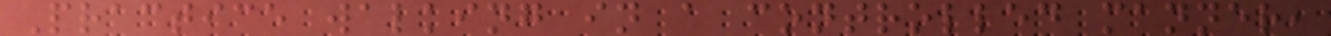Practice walking in a controlled manner,
